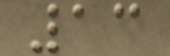13
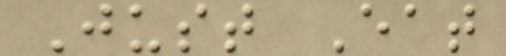Just Eat
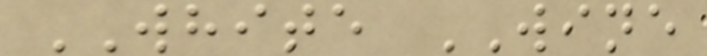WHITE WINE
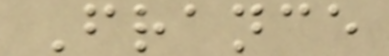France
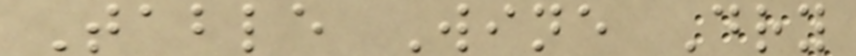Table Wine Dry
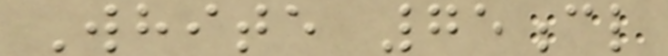White 75cl
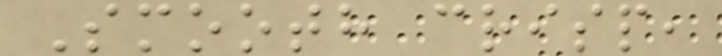Smooth crisp,
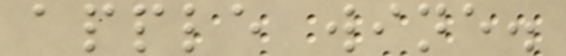apple wine.
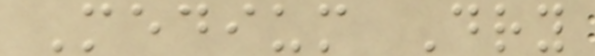Medium Dry
